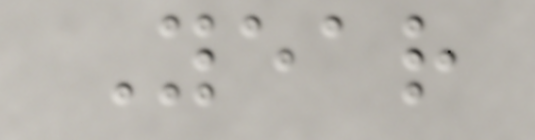Year
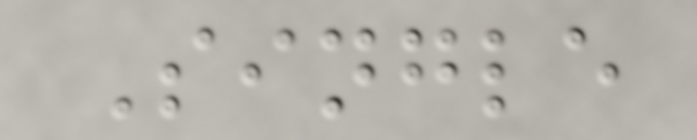Single
